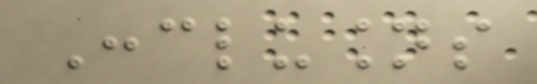Conclusions
